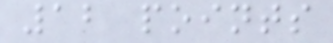12 points
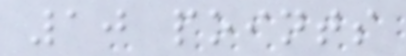10 points
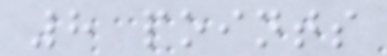8 points
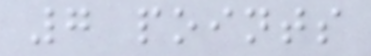7 points
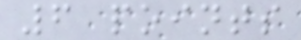6 points
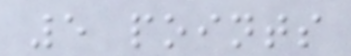5 points
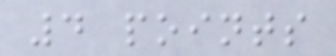4 points
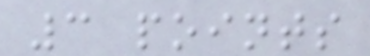3 points
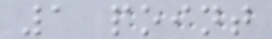1 point
